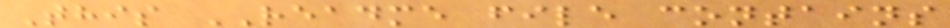This README file contains
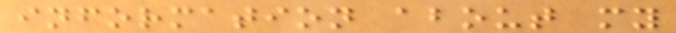information about my
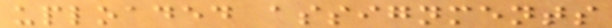uploaded assignments
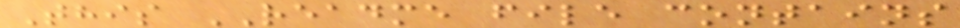This README file contains
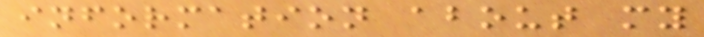information about my
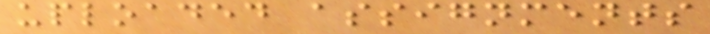uploaded assignments
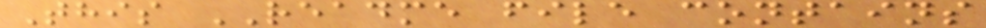This README file contains
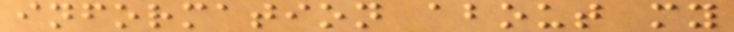information about my
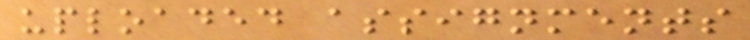uploaded assignments
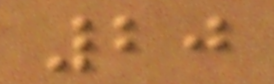20
